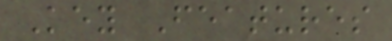Key Features
